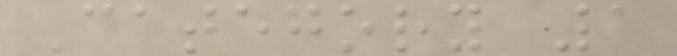Category 1
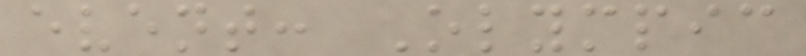event: Olympic
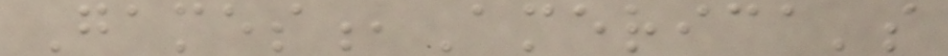Games,America's
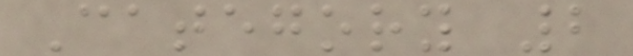Category 2
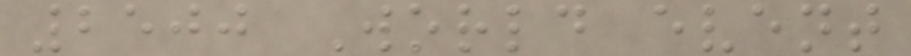2500 World event
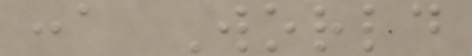:a World
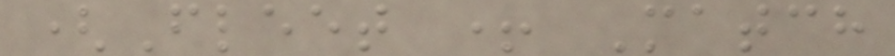(Fleet + Match
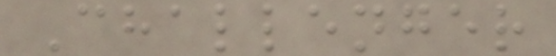Challenger
